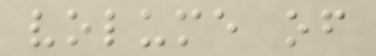volume of
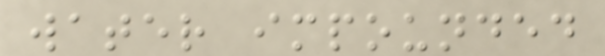water impounded
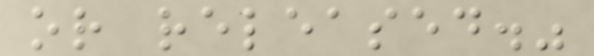or released."
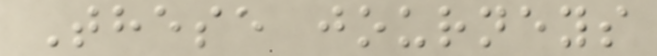These journeys
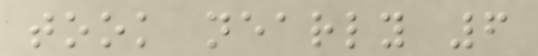took nearly 6
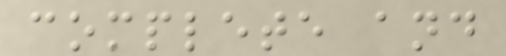complete and
